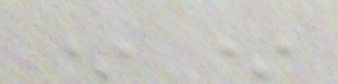* *
